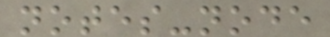notes-node
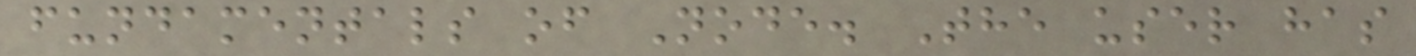fundamentals of Node. The user has
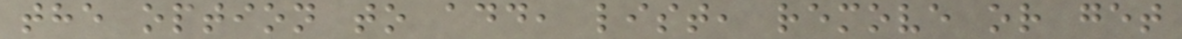the option to add, list, remove or get
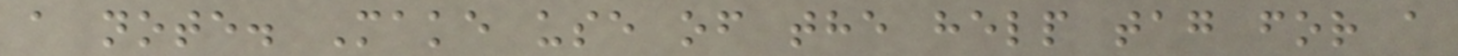a note. Make use of the help tag for a
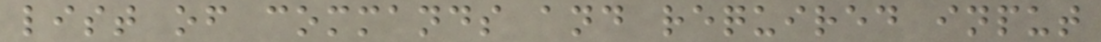list of commands and required input
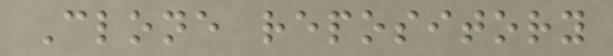Clone repository
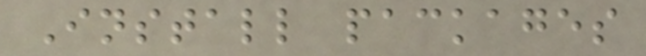Install packages
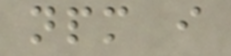npm i
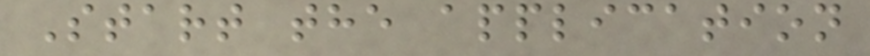Start the application
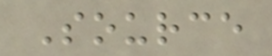Source
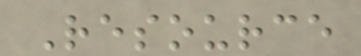Resource
